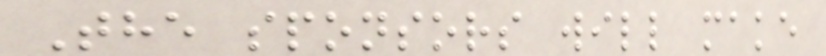The sponsors will make
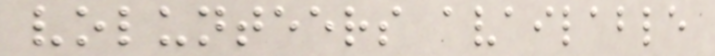volunteers available
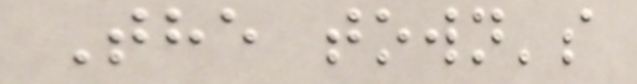The town's
